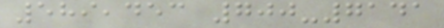589,453 700-7141
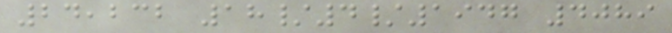24,232 18/4/1947 4089
